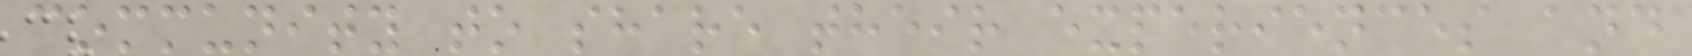community to share their experiences and
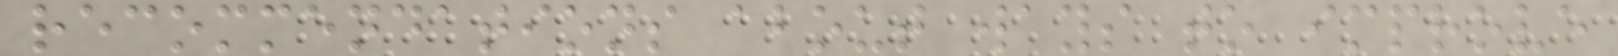recommendations about ways to improve
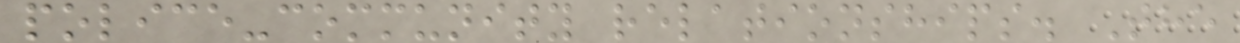police-community relationships. The
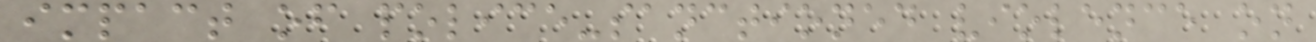impact of police-sanctioned violence on
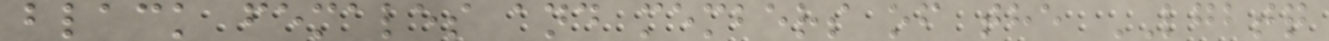black females and members of the LGBTQ
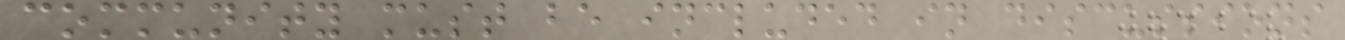community must be included in discussions
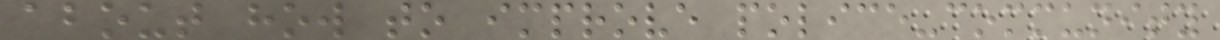about how to improve police-community
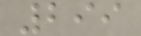299
